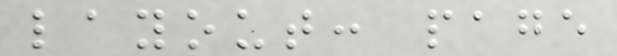layout: page
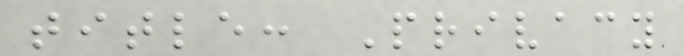title: Privacy
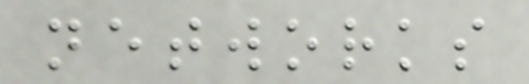networks
